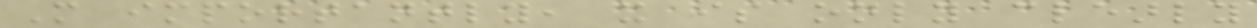More importantly, it is only clearly
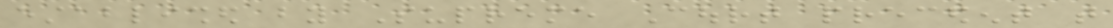established by Supreme Court precedent that
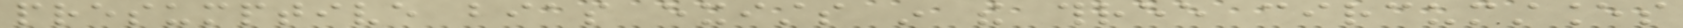presumptive bias exists in the three circumstances
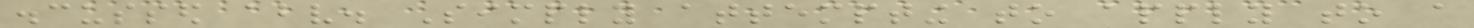discussed above. Simply attempting to apply to a
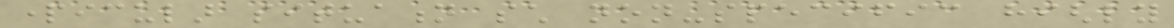particular situation such non-specific highly
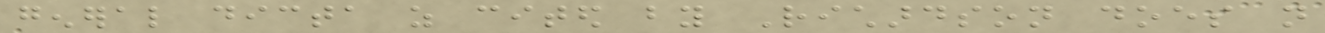general dicta as cited by Richardson does not
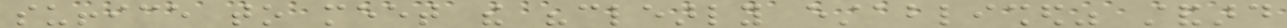suffice to meet the "clearly established" standard
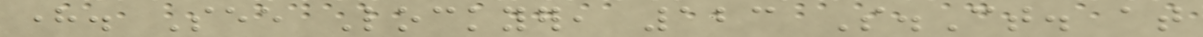here. See Lockyer, 123 S.Ct. at
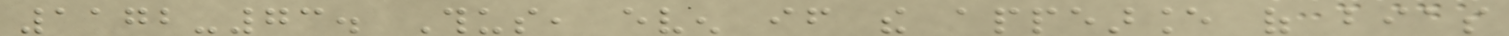1172-73. Thus, even if the appearance of bias
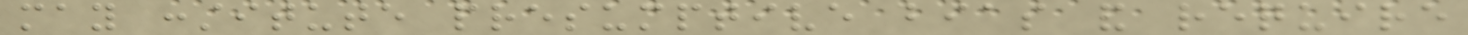may constitute presumptive bias and require
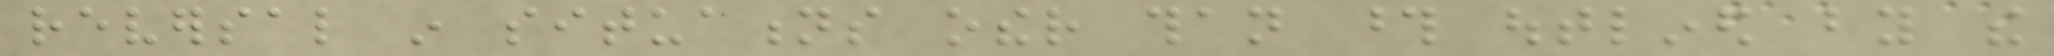reversal in situations other than those outlined by the
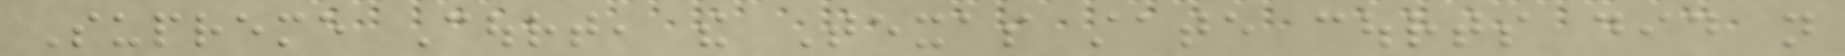Supreme Court, the Texas state courts did not
